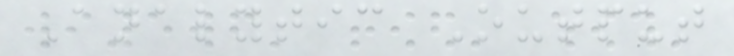Analytic Output
